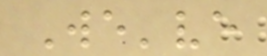We've
